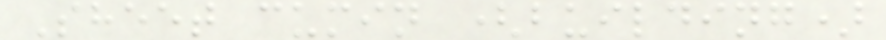Sheet cumin (building)
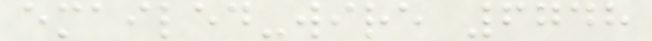emailed-wire 6748
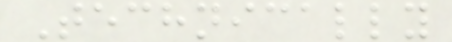Technically
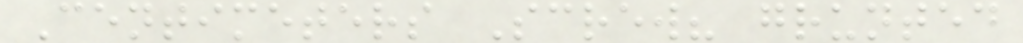Centimeters Screw? grunted
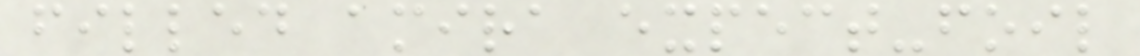filled amira expect-foil
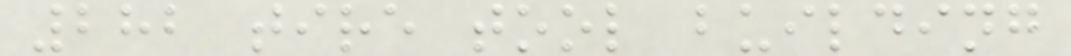282 tire tool building
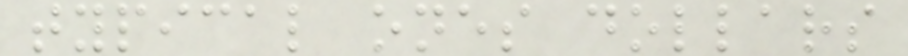typical ones dollars
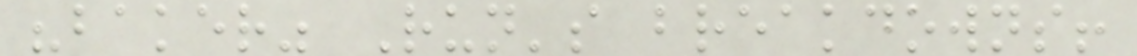"baker" Run's breakdowns!
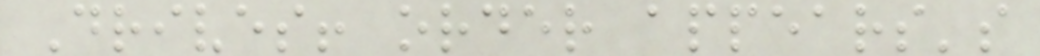Drives! order appears's
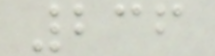236
